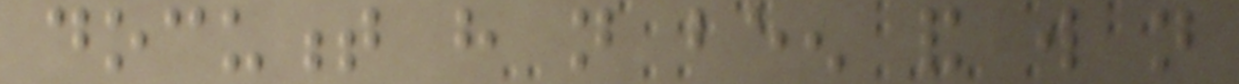document have not been and will not
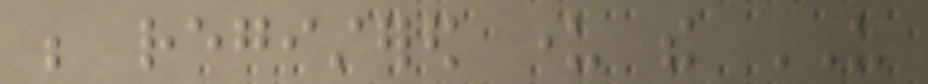be registered under the US
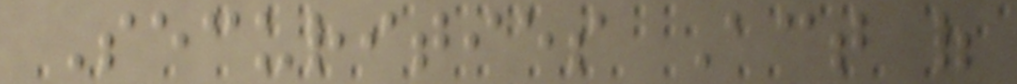Securities Act of
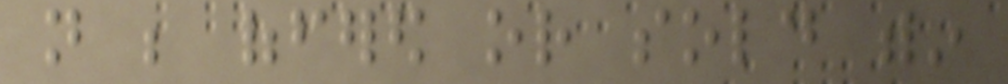not be offered or sold within
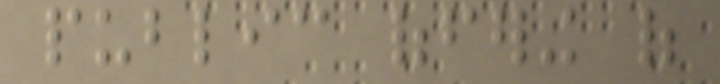public offering of
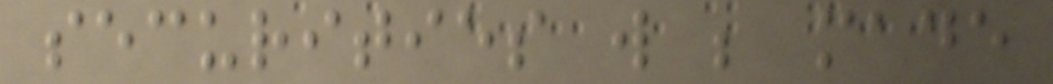securities will be made
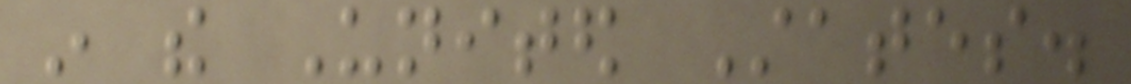in the United States.
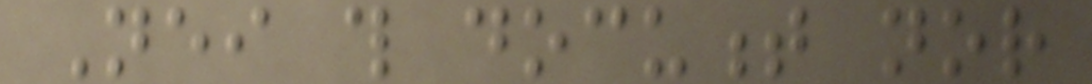Neither this document nor
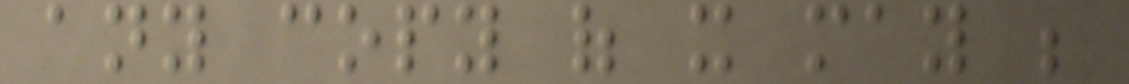any copy of it may be
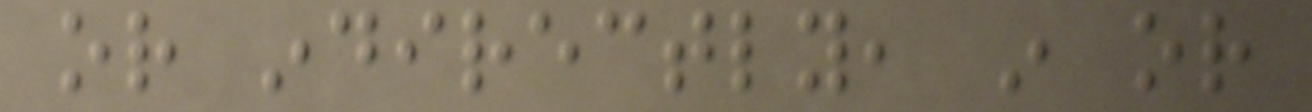or indirectly, in or
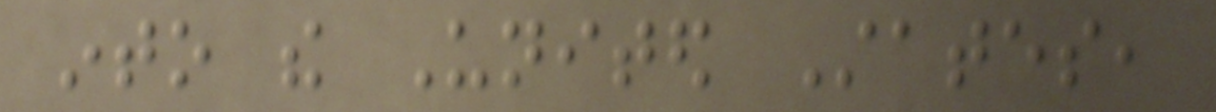into the United States,
